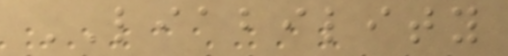LIABILITY
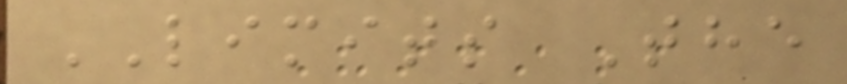LIMITS The
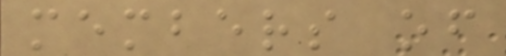members of
